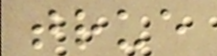true
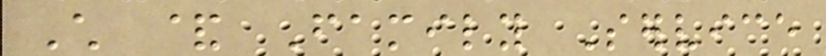Child & Family Service
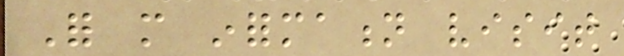For more information visit
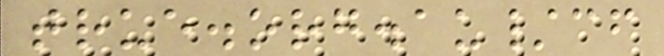true.org.au/cf
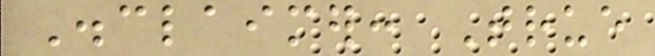Disclaimer: True
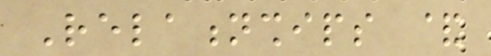Relationships &
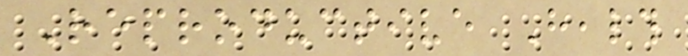Reproductive Health
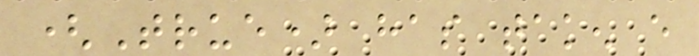(True) has taken every
